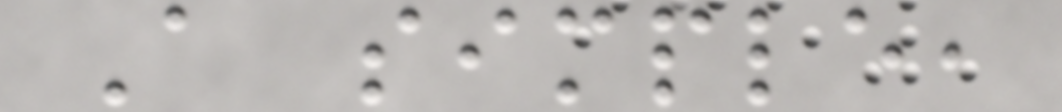A simple,
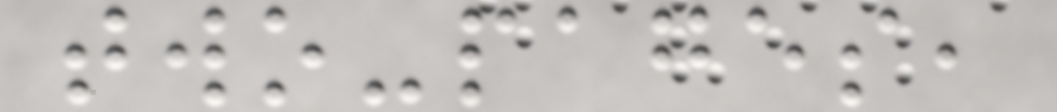two-pages,
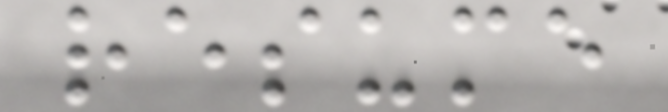resume
